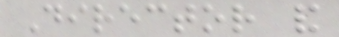Director and
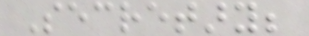Secretary;
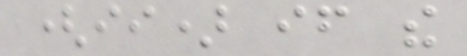(ii) if the
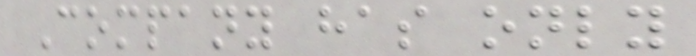Company has only
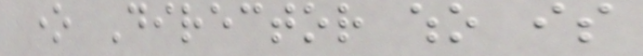one Director who is
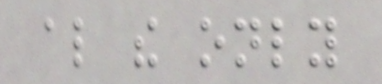also the only
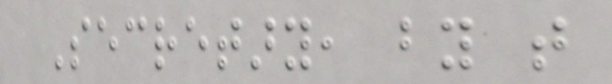Secretary, by that
